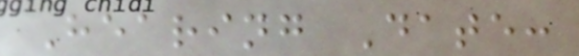Hearing Date:
